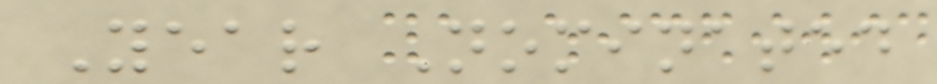Year Nominated
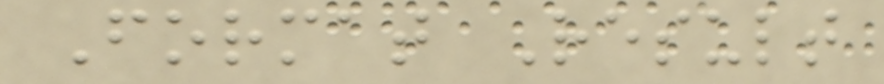Format Result
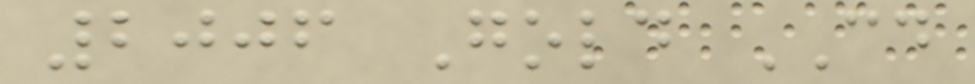2006 Gold CD
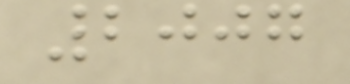2007
